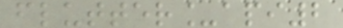flutter_api2
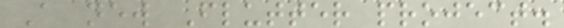A new Flutter project.
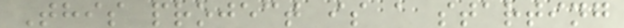This project is a starting
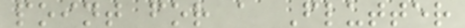point for a Flutter
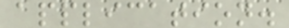application.
